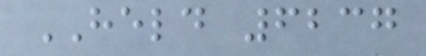HELD 6237
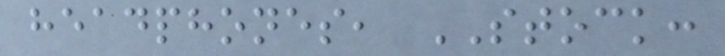headphones, STOCK:
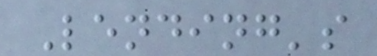Lending's
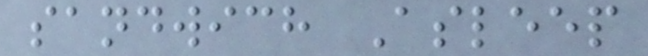sandwich Asleep
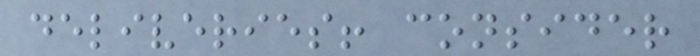deliveries! consider
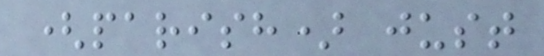(parish) just
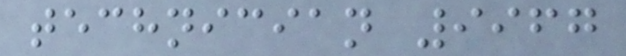technician 9967
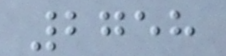2758
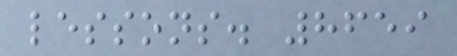lessons. 8659
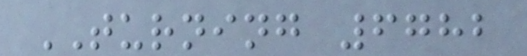TURNING 6782
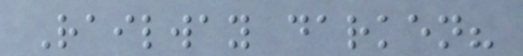Railway darken?
